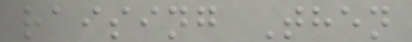raising Then
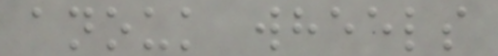anouk wheels
